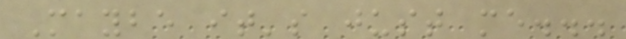Maybe it's just me...
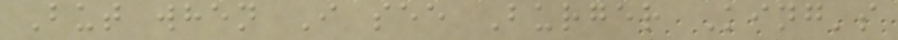But when I see Burger King's
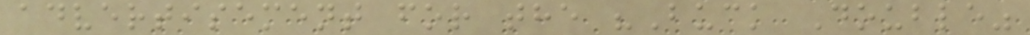advertisement for the "Buck Double"
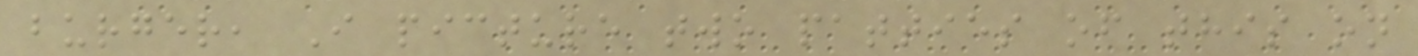burger, I picture two patties of this on
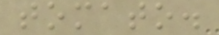tomato.
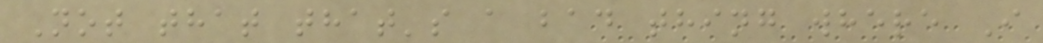Not that that's a bad thing where I
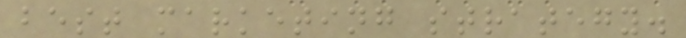best marketing strategy.
